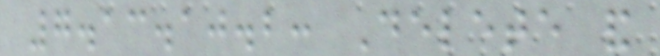7.13.10.2: Delete and
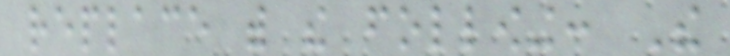replace with the following: The
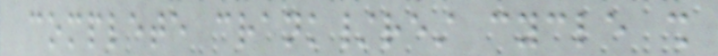complete crank/rest cycle shall
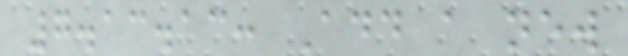7.13.13: Add a new
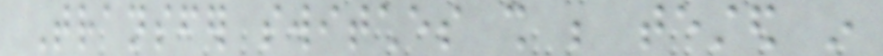Transfer switches shall be tested in
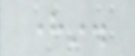herein.
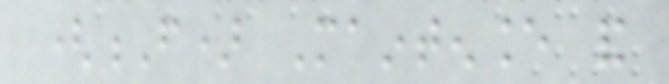(F) Maintenance and
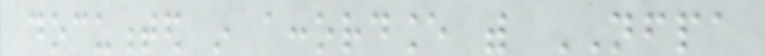documented in accordance with NFPA
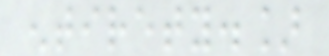entirety.]
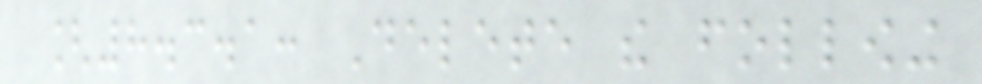[8.3.1: Delete the following
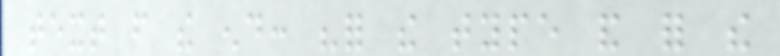text from the end: "for the type and for the
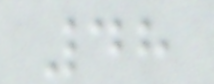48
